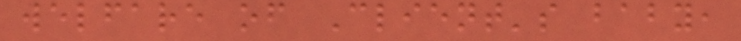welfare of Client's baby,
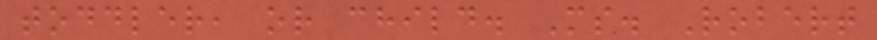toddler, or child. Ms. Robert
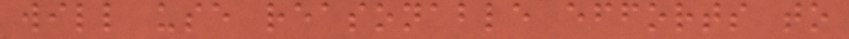will use reasonable efforts to
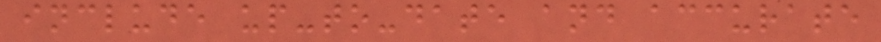include up-to-date and accurate
